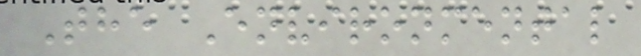The Environmental
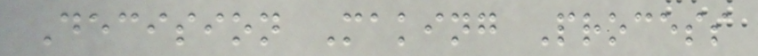Decision Making Process
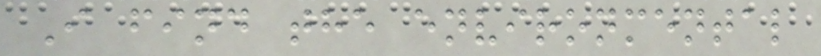I find the environmental
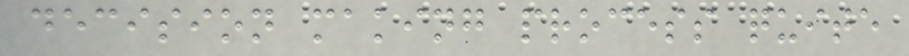decision making process quite
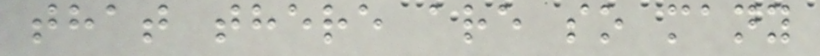that there are so many
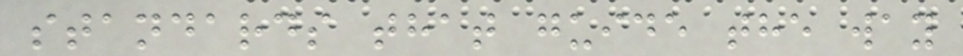standards that guide the way
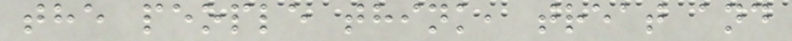the people think, treat and
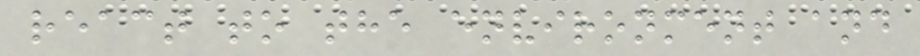react to the environment and
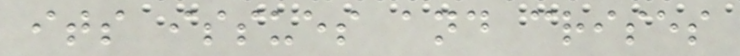its issues and crises
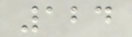124
